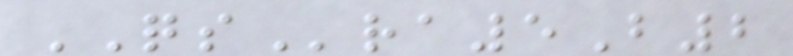QSra5B2
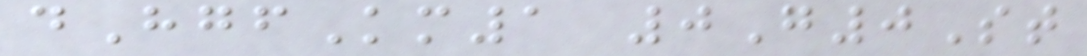dHgfKm1 0G0St
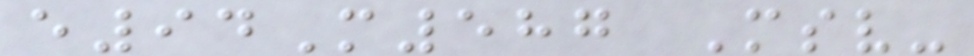e94M587 Msv-
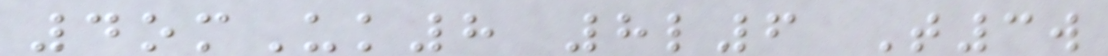4omUk8 8l6 T3w
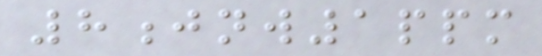8jnw1ppm
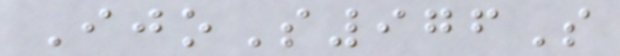IjoS976S
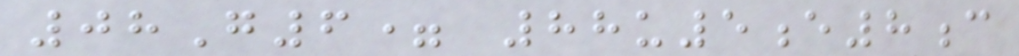08G6= 88u5e8c
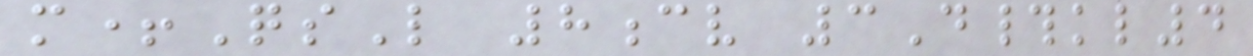m+QsL 8cv 3D#kl4
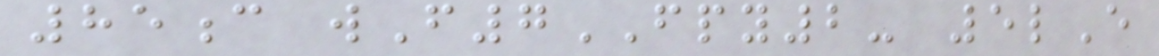85c wF7FPY2- 5lE
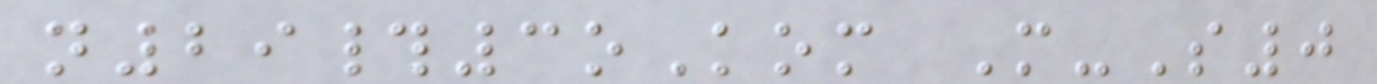n29#3oKom M-S0
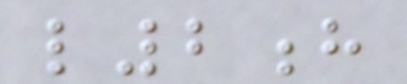l2h
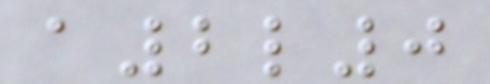a2l0
